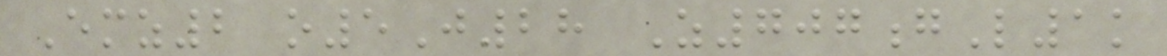Emz2 o5J28 Z707gL1k
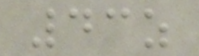43z
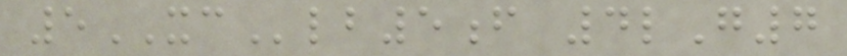5XClb5f 4lG7
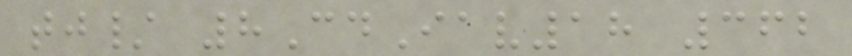tj/ 8CdIav18 362
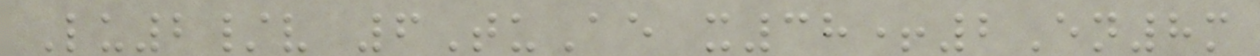Lu2/v 6TuAe x38+2En8m
